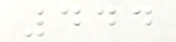444
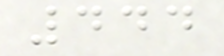444
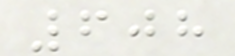608
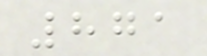871
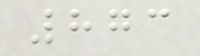873
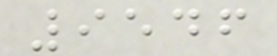9546
